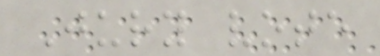Jury vote
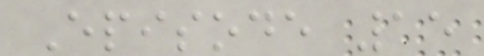Episode 15
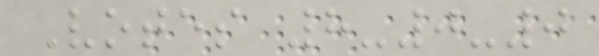Votes 8-0-0
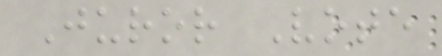Juror Vote
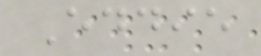Eddie
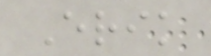Erik
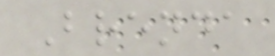Brenda
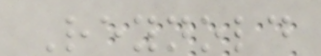Reynold
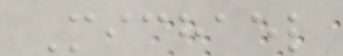Michael
